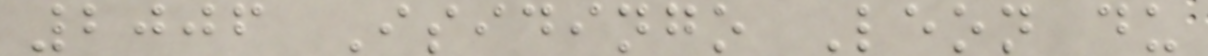2006 Isidingo Leon du
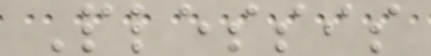Plessis
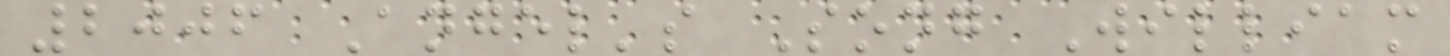2006 Angel's Song William
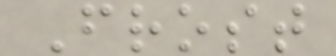Frost
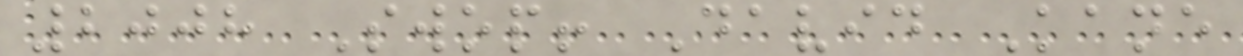2008 Swop! David Kane
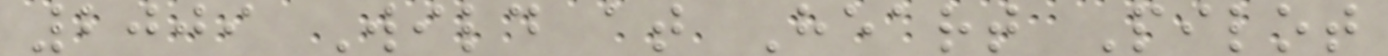2009 Wild at Heart Pilot
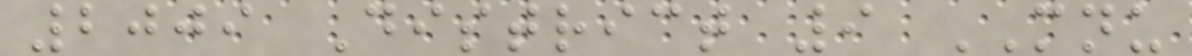2009 District 9 MNU
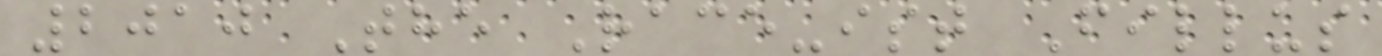2010 The Race-ist Fillus
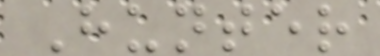Hunter
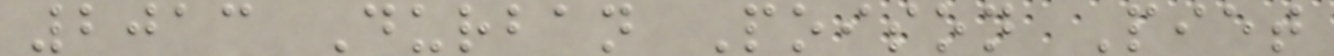2013 Durban Poison Piet
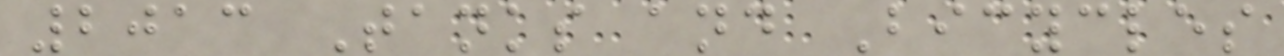2013 Tanks and Bicycles
